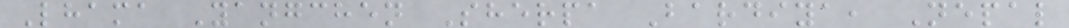Lhama Yangchen Sherpa Bardiya, Nepal
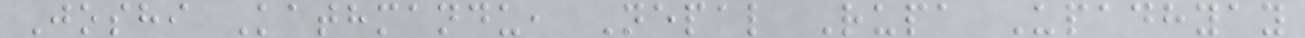Joshi Kathmandu, Nepal Rupa Upadhyay
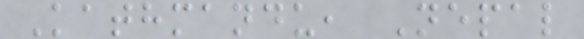Kathmandu, Nepal
